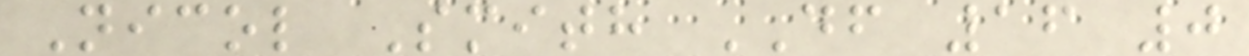Nicol Smith DF 16 0
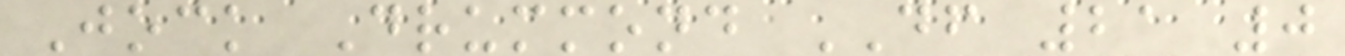Jock Drummond DF 21 0
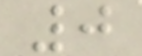0
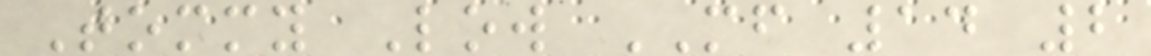Tommy Low MF 14 2
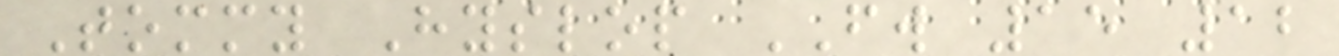Tommy Hyslop FW 15 12
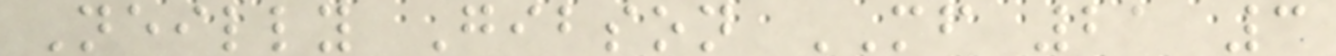Neilly Gibson MF 21 3
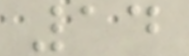14
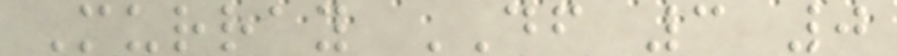Murray DF 3 0
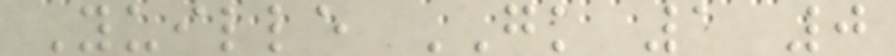Yuille GK 1 0
